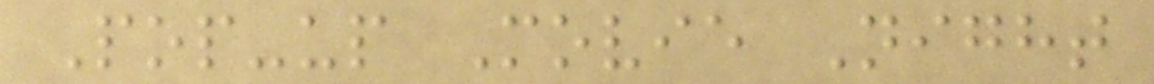Pop-up Movie Night
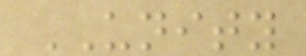UNITY
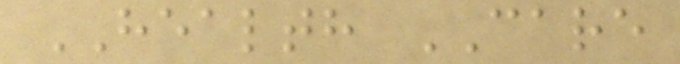HEALTH CARE
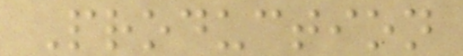Production
